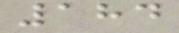184
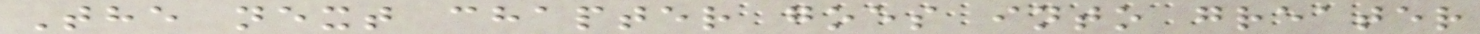The next chapter goes into greater
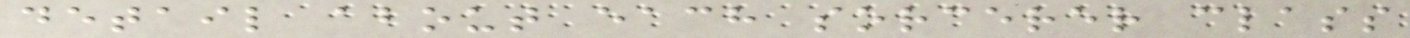detail about each sorcerer class
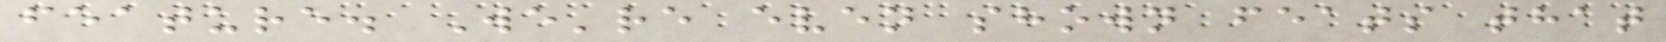feature. We're even shown feats that
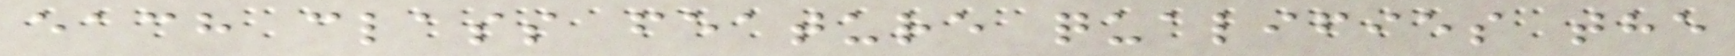each class feature qualifies the
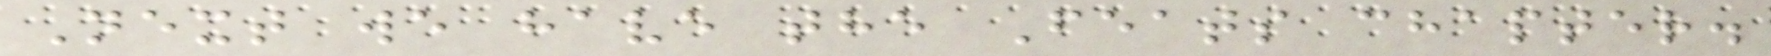Next we have the Feats chapter.
